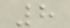8
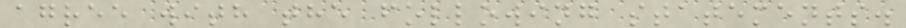agree with the following statements.
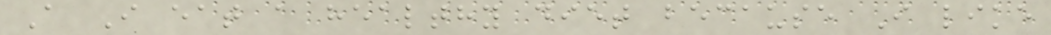A I eat a healthy diet because I like
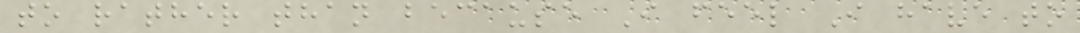to rather than because I feel I have to
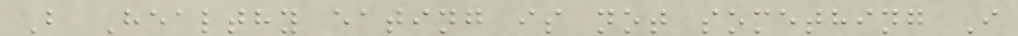B Healthy eating is not something I
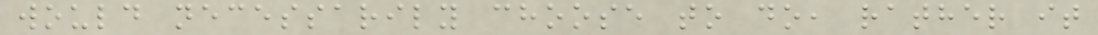would necessarily choose to do, rather it
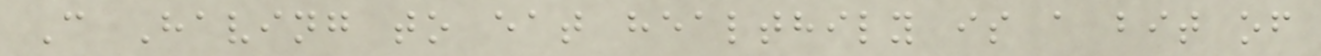C Having to eat healthily is a bit of
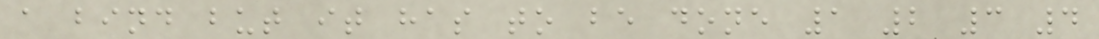a bind but it has to be done 1 2 3 4
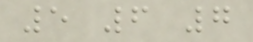5 6 7
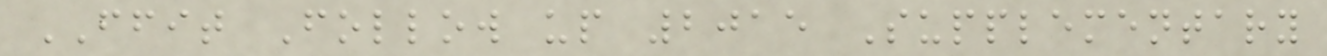FFIT Follow up 2015 Supplementary
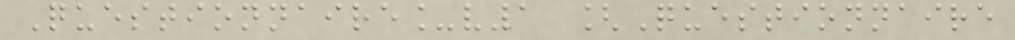Questionnaire_v1 [Questionnaire
